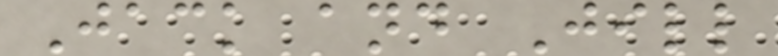Jack and Jill
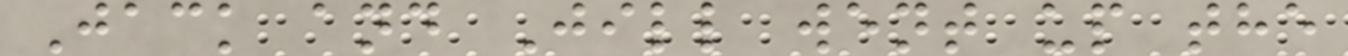Jack and Jill went up the
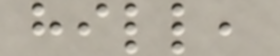hill,
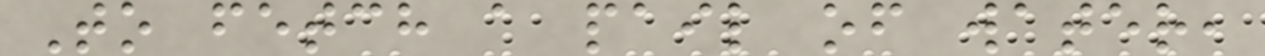To fetch a pail of water,
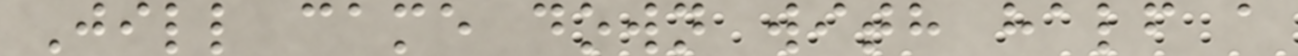Jill came down with half a
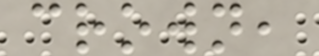crown,
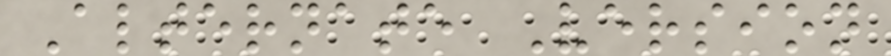Alternate Version
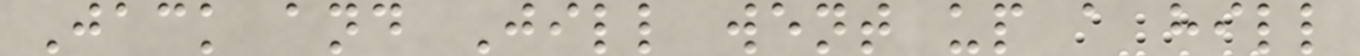Jack and Jill went up a hill
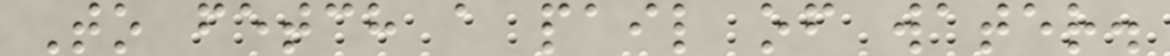To fetch a pail of water.
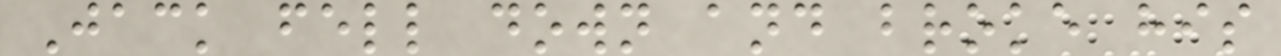Jack fell down and broke his
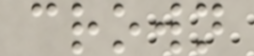crown
